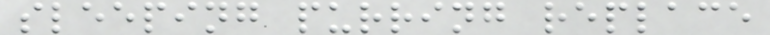sleeping purring replace
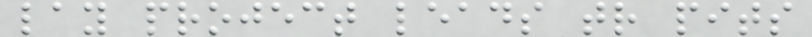lay project leads tr pits
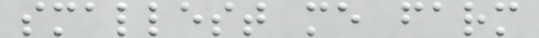smallest me farm
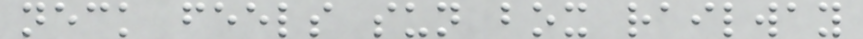neck feels sun box railway
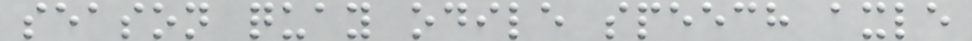season quay odile speech axle
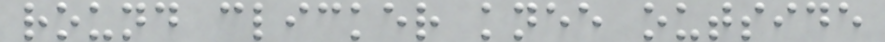round clicker knee outside
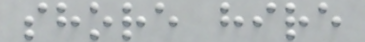shore hire
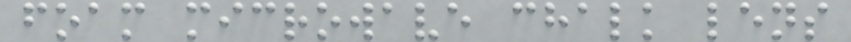foam microwave chalk lens
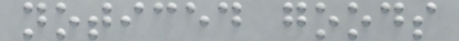noticed goods
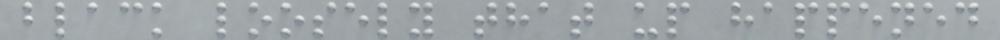black loosely that up happened
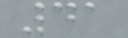41
